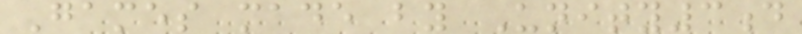Games made by Unity3d
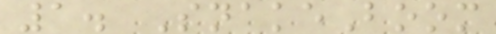1. SnakeBoom
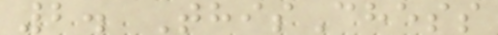2. ThisChess
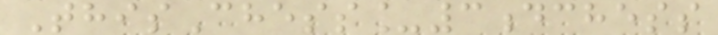ThisChess_3dchess
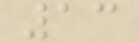13
